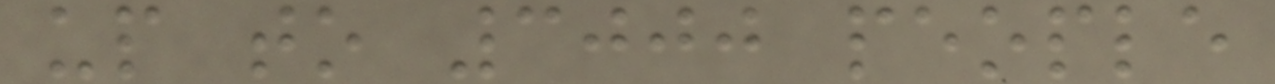up to 3000 people
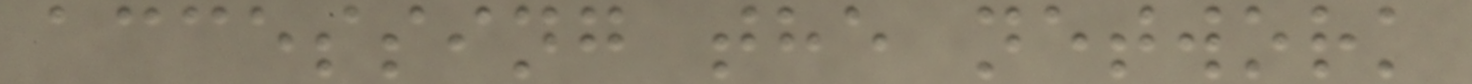accessing the network
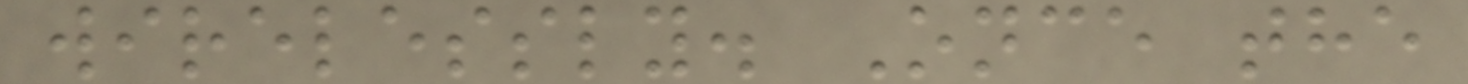wirelessly. Once the
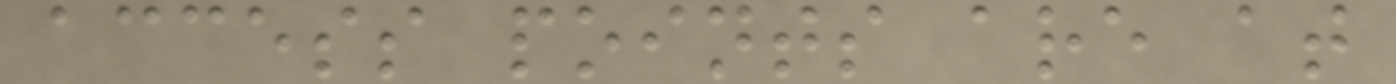access points are at
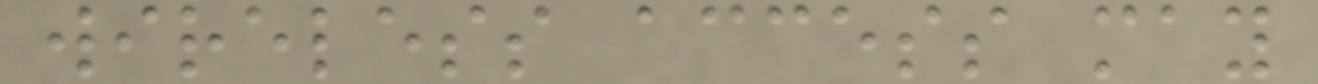wireless access may
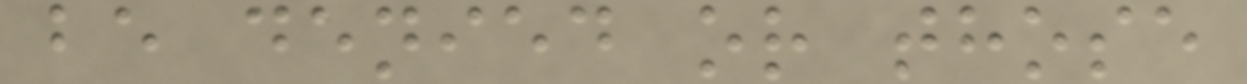be denied or those
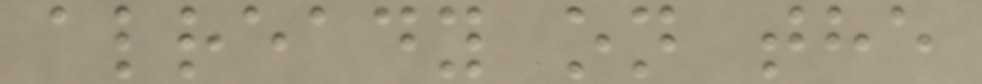already on the
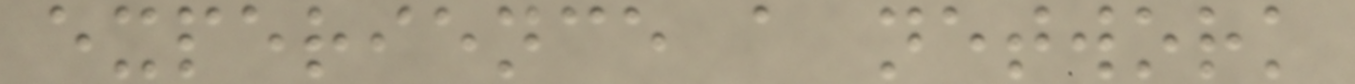experience a network
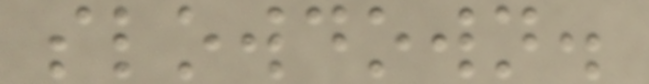slowdown.
